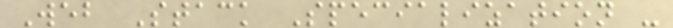Web Stack Specialization -
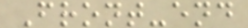Front-end
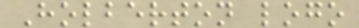Holberton logo
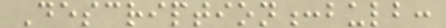Description:bulb:
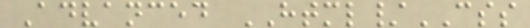Advanced HTML/CSS
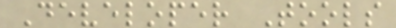Developer Tools
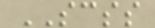SCSS
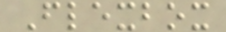Flexbox
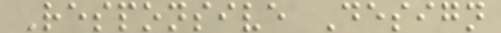Responsive Design
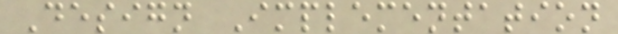Design Implementation
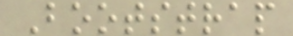Bootstrap
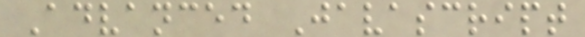Advanced Javascript
